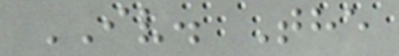IV. The
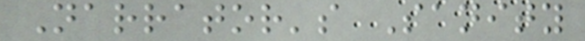Narrator's Sanity
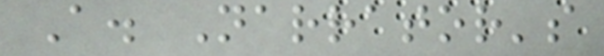A. Narrator's
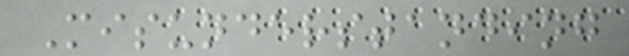Misunderstanding
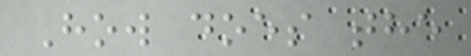How does the
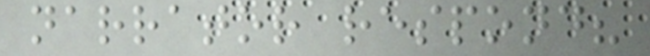narrator respond?
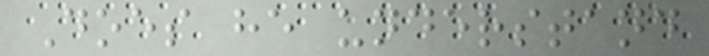Does he understand
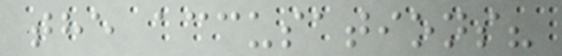the accusations?
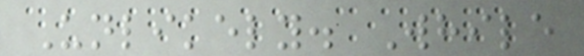Unlikely. While
